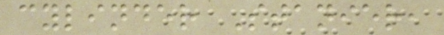cylinder Stanier,
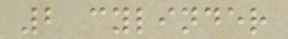2 cylinder
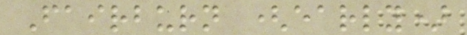Fairburn (early)
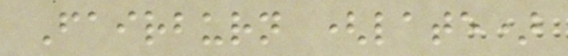Fairburn (late)
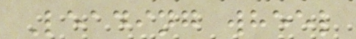Leading wheel
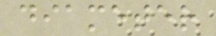diameter
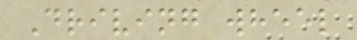Driving wheel
